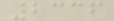2336
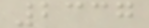2337
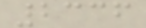2336
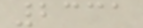2331
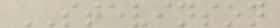STEVINSON
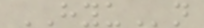HYUn
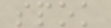spok
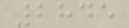2845
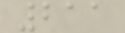211
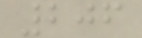206
